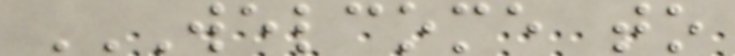WELCOME TO
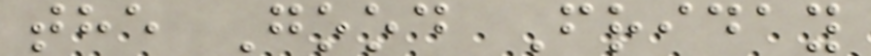the Good Friday
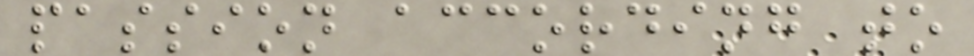passion according to
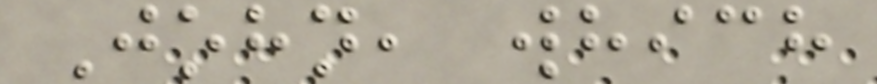John, which
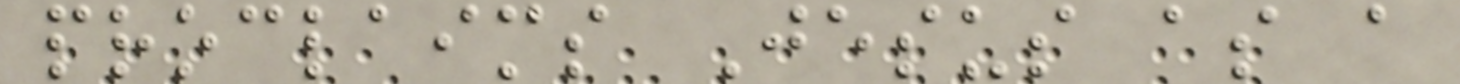proclaims Jesus as a
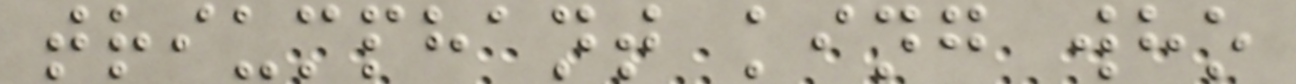triumphant king who
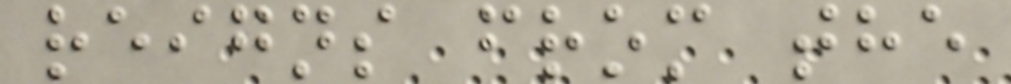reigns from the
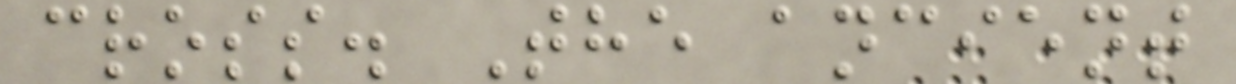cross. The ancient
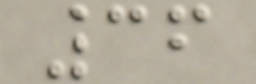36
